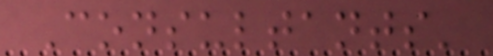Consultants'
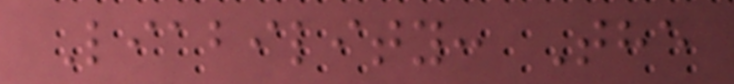Liability: The
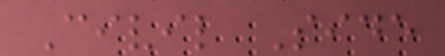Civil Side
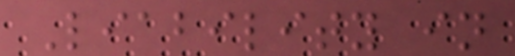Liability in
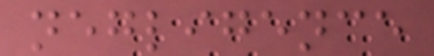negligence
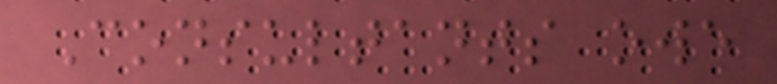Consultants owe
